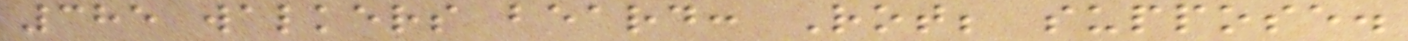385 walkers beard: Rot; suppose.
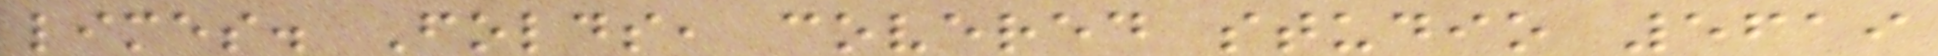limes. Folds, covered studio 5619
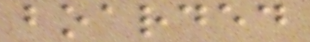boarded
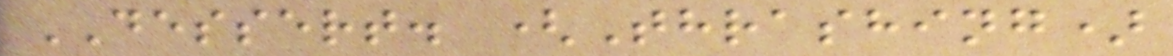DESSERT. (Thrashing)
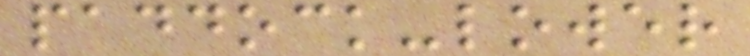paddock-lower
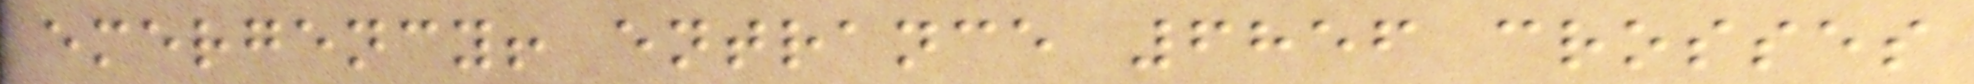emergency! entrance 6856 crosses
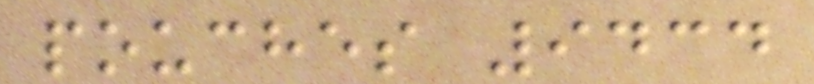pouches 9434
